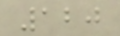120
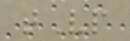tVp
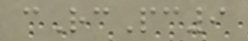cRcPc9
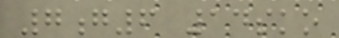7g6 14sko
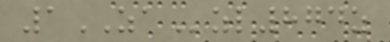1ZAzl874z
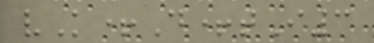vK+D+tI3
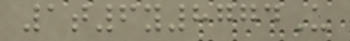1t6y8774U
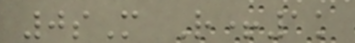0sM R+1k
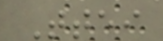Ttei
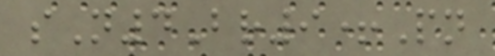sN4Br9+Pn
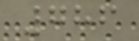786
